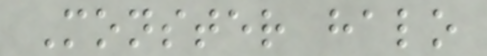Monster halo
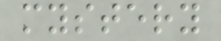mystery
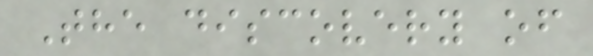The discovery of
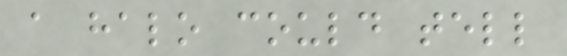a halo could tell
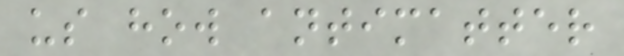us how antimatter
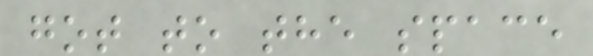got to the space
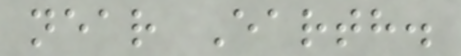near Earth.
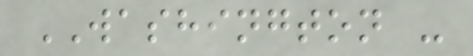WASHINGTON -
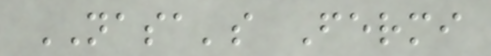NASA's Fermi
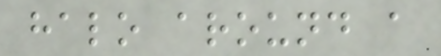halo around a
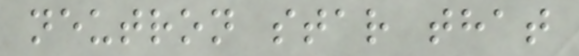neutron star that
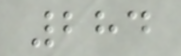284
